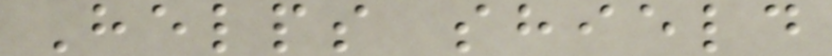Helps shield
